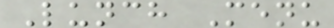Lunch Menu
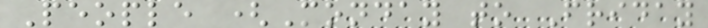People (Monday to Friday
